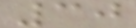30
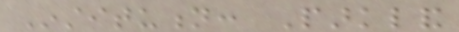Institution: Parkland
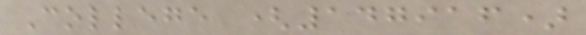College (147916)
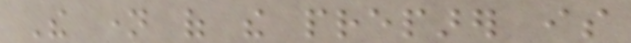The name of the preparer is
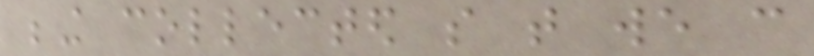being collected so that we can
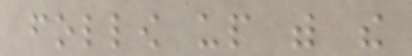follow up with the
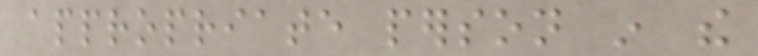appropriate person in the
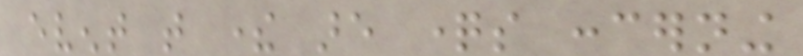event that there are questions concerning
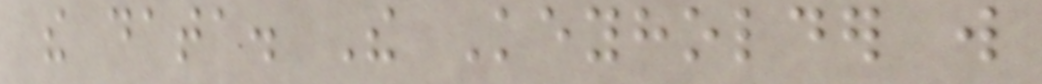the data. The Keyholder will
